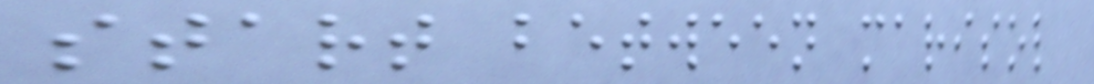start between marisol
